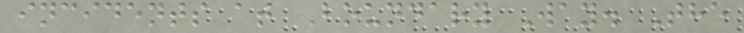incidents at Boundary Way. The
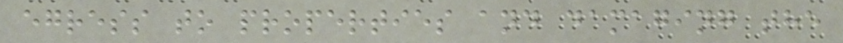egress to properties and damaging the
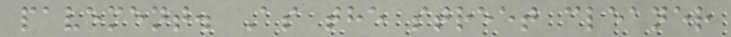pavement. As the street cleaner
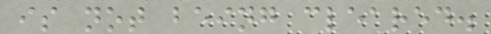is not being cleared.
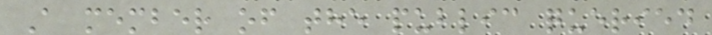A member of the public queried
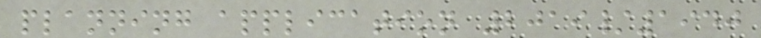planning application 2019/1940
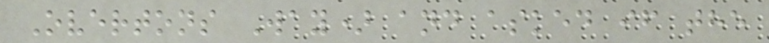Overtons Way) and asked if the
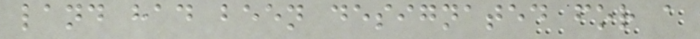land had been designated for a
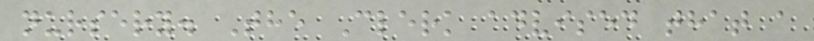nursery. The Clerk advised that a
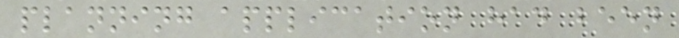planning application had been
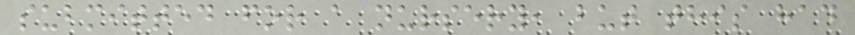submitted for a nursery, but this had
